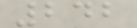242
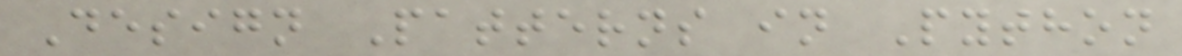Design Patterns in Python
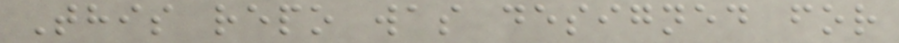This repo was designed for
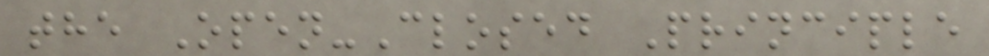the Open-Closed Principle
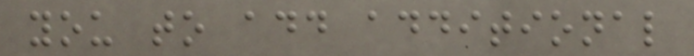you to add additional
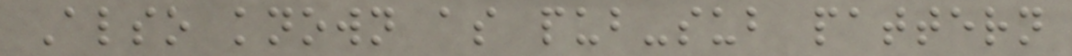Also known as pub-sub pattern
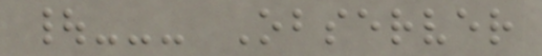|--- Observer
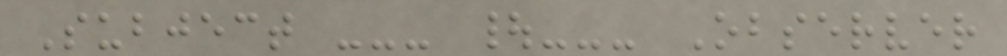Subject --- |--- Observer
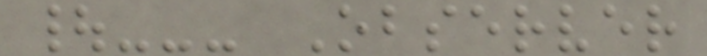|--- Observer
